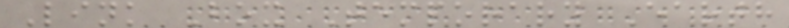Link Box Temporary Earth
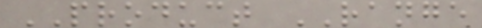PRODUCT RANGE
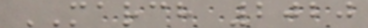MARCH 2020
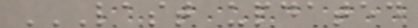LAST UPDATED
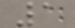1
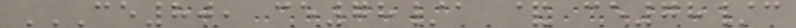CE80, CE78/A & CE78/C
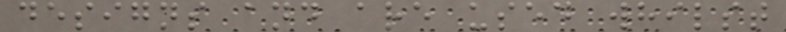designs and are used whilst
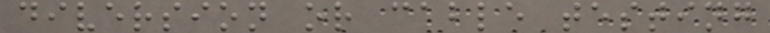diversion or cable testing
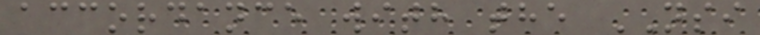accordance with the NSI
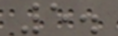5.
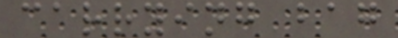carrying bag
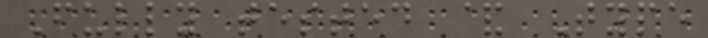Fully tested & Type
